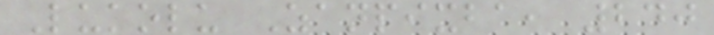Lukolu Zanpixba, 240
